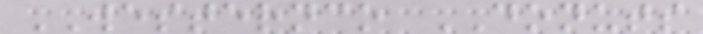WESTERNCO DONUTS
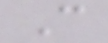C
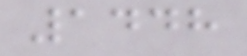1448
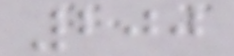200
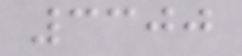3300
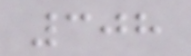308
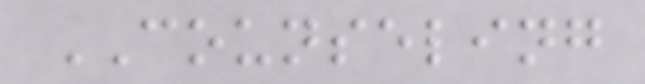COUNSELING
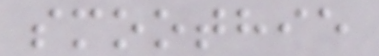smoothie
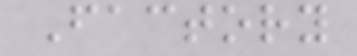Factory
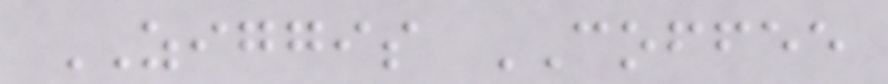ZIGGIS COFFEE
